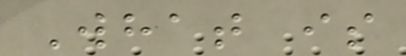What is
